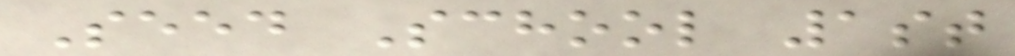Seed School 1st
